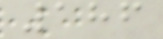186
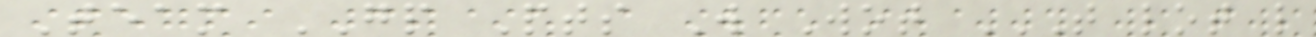Team GP Pts W Wot T LOT L
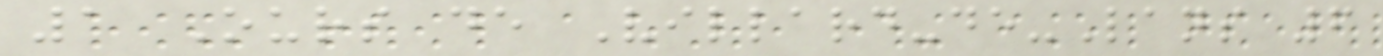1 Ours de Villard-de-Lans 6
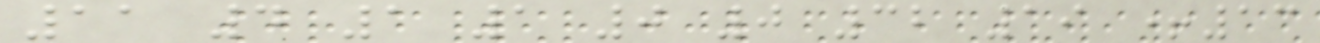11 4 1 1 0 0 32 19 +13
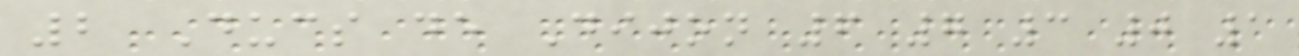2 Ducs de Dijon 6 7 3 0 1
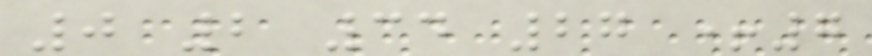0 2 34 27 +7
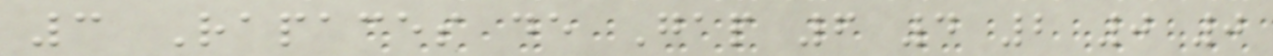3 Rapaces de Gap 6 4 2 0 0
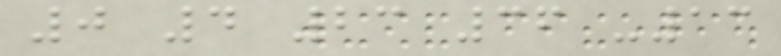0 4 23 36 -13
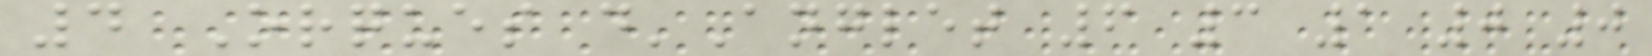4 Orques d'Anglet 6 3 1 0 0
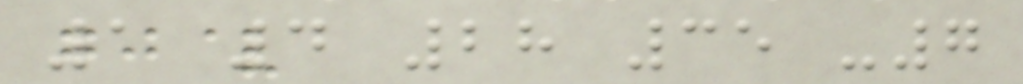1 4 28 35 -7
